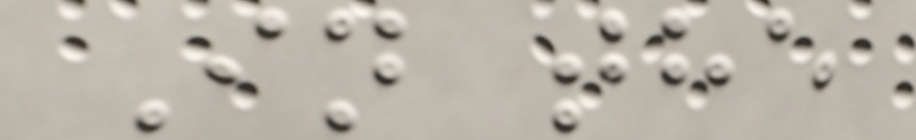In the
